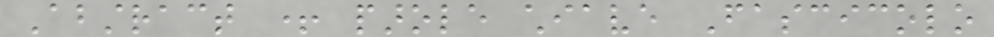Abstract + parole chiave Fascicolo
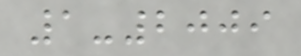1-2009
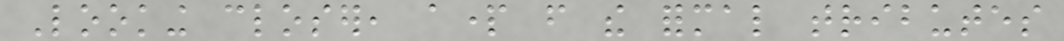Looking closer, apart from the formal tributes
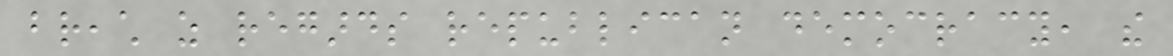breach as regards republican democracy, the
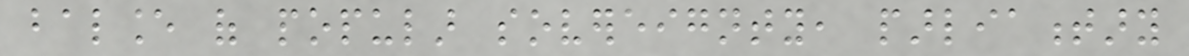balance of popular sovereignty, parliamentary
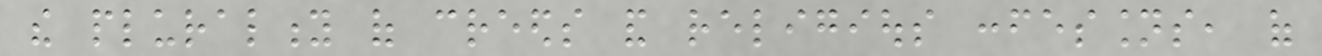the plurality of creeds and religious confessions, of
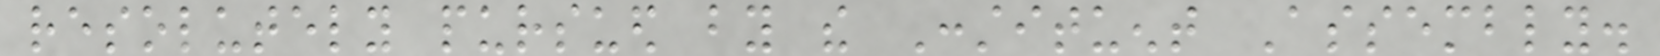resolutely pursued by the Constituent Assembly.
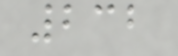232
